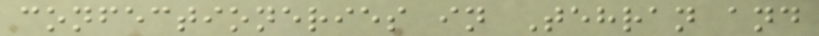confectioneries in Tehran and
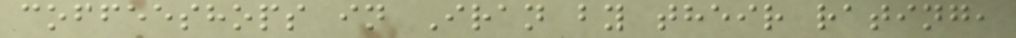coffeeshops in Iran by their rating,
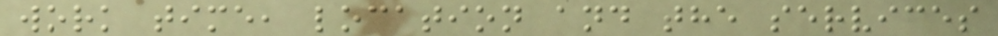work time, location and the services
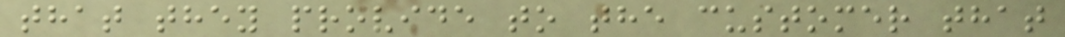that they provide to the customer that
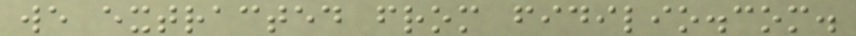we extracted from fidilio.com.
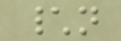\n
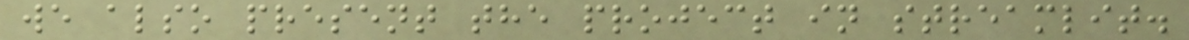we also present the project in streamlit.
